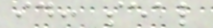id: seal
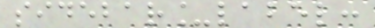sidebar_label:
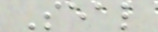Seal
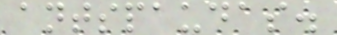antspaudas.
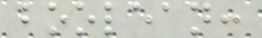boolean:
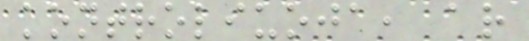kontroliuoja, ar
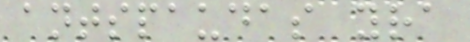antspaudas yra
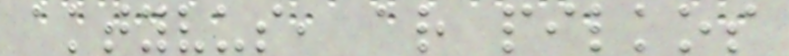aktyvus, ar pilkos
